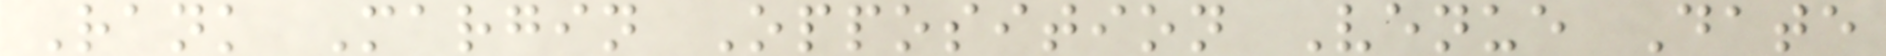Rank Margin Opposition Venue Date
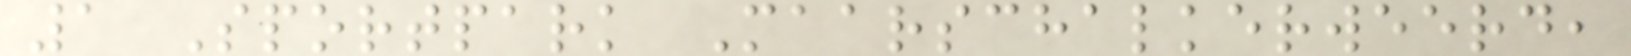1 Sportpark Maarschalkerweerd,
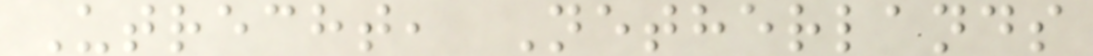Utrecht, Netherlands
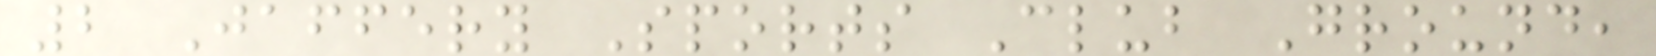2 Jaffery Sports Club Ground,
